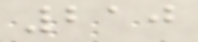210
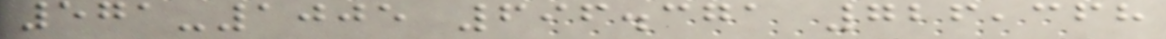571-1005 696.371 726,368
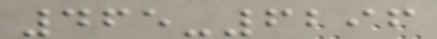465-6296
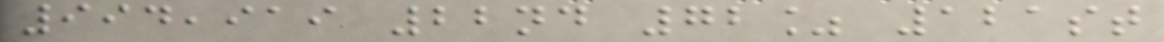994,919 22nd 72% 121st
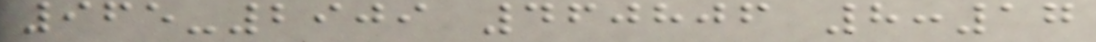965-2909 460806 8:17
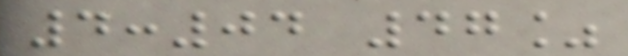4:04 47%
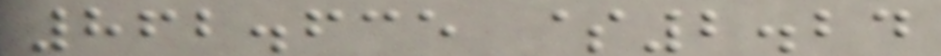862.635 $2.24
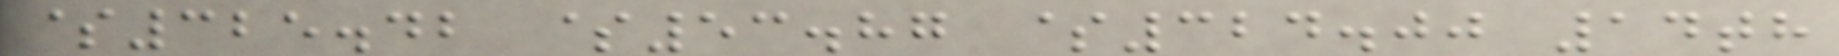$325.42 $53.87 $324.00 14th
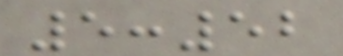5:52
